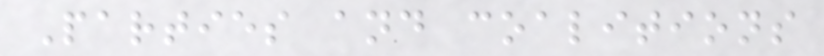Parties and coalitions
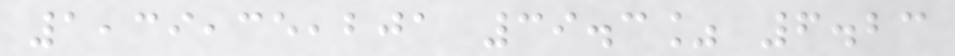1,39,35,201 39.3% 6.23
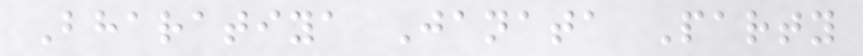Bharatiya Janata Party
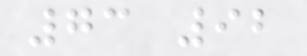73 92
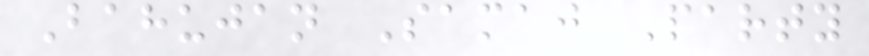Bahujan Samaj Party
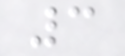3
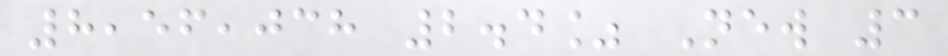8,56,038 2.4% New 3
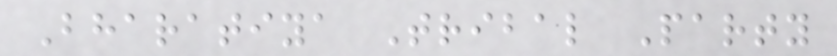Bharatiya Tribal Party
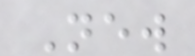New
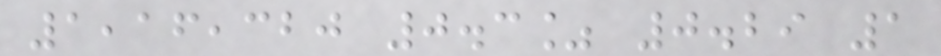1,16,320 0.3% 0.29 1
